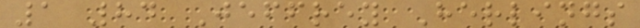1 84 Jeffrey Herlings
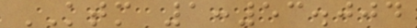KTM 1:53.004
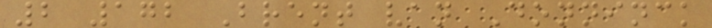2 172 Brent van Donninck
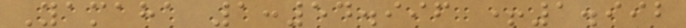Yamaha 1:54.996 +1.992
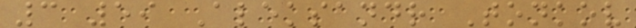3 59 Aleksandr Tonkov
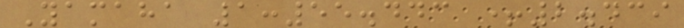Yamaha 1:55.443 +2.439
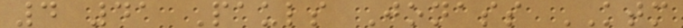4 41 Pauls Jonass KTM
